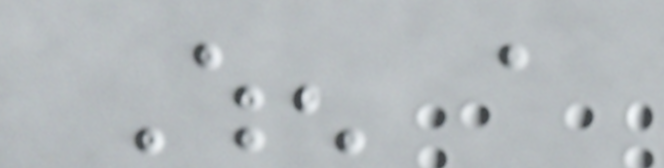When a
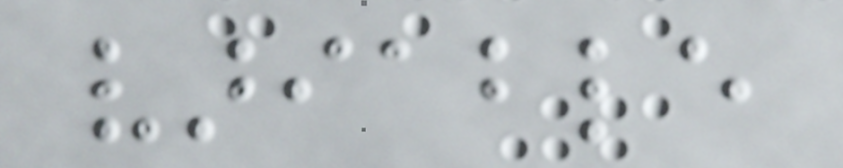variable
